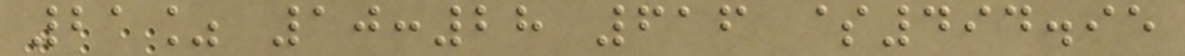21% 10:28 616 $494.95
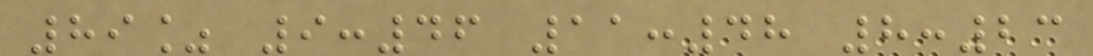89% 9:46 11:48 8:23
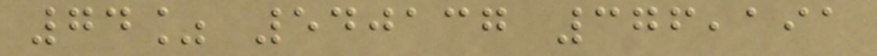74% 540137 376,191
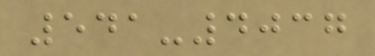541-4037
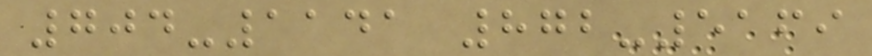704-1141 872-5169
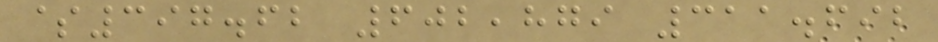$397.62 602,879 311.692
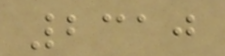2310
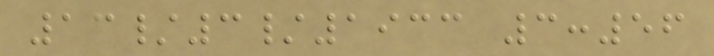13/3/1933 3:56
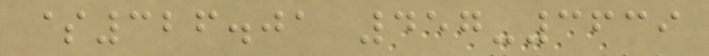$326.01 457-3639
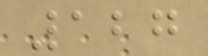127
